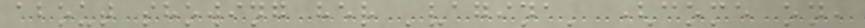about showing her 'vagina' (come on,
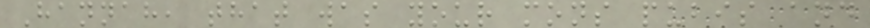Hannah, that was your mons pubis and
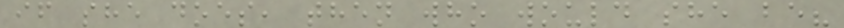if she does, then who would she be?
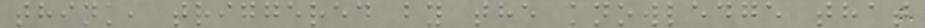think, triggered by the knowledge that
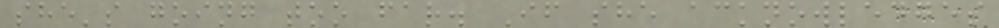she's going too far. If she acknowledges
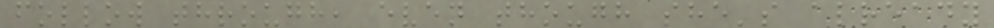follow through, even though she's already
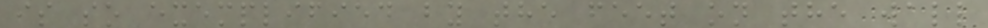is so exemplified by the feet on the wall
